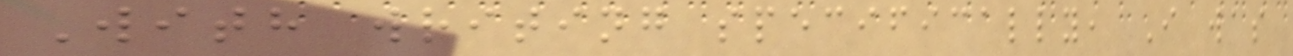With writing specifically, I was
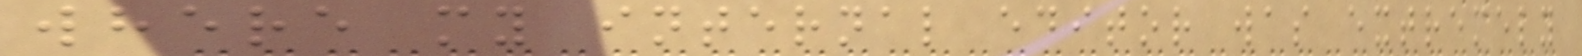where my internal editor was extremely
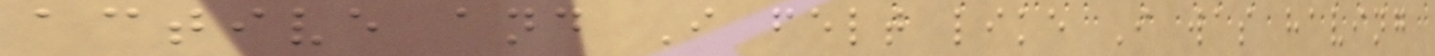active and I felt like I was having
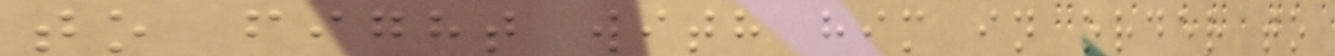to fight with him in order to
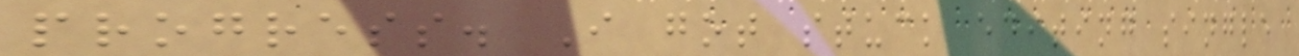progress. I got stuck editing single
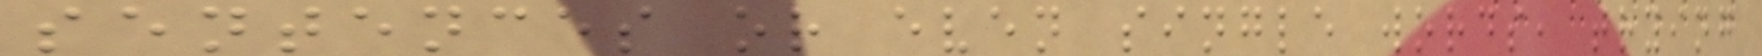sentences or even single words, trying
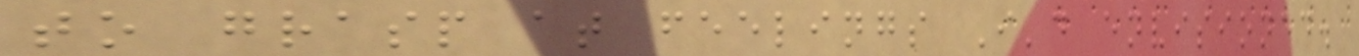to grasp at feelings I'd envisioned.
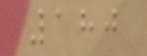180
